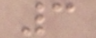3
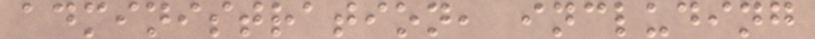administration, including
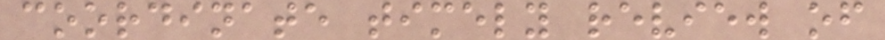coordinate timely review of
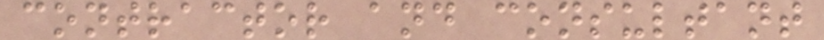contractor and consultant
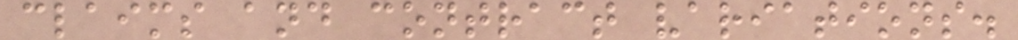claims and contract variations.
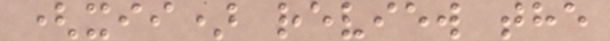(xii) review the
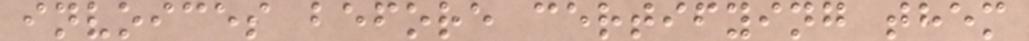invoices before certifying them
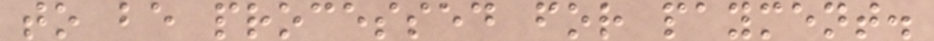to be processed for payment.
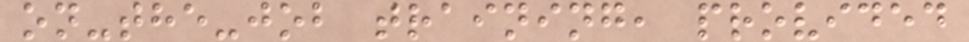on-the-job training, provided
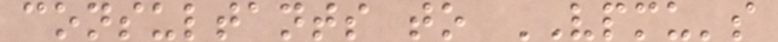consultants to VPMU's
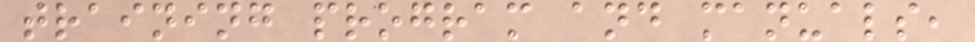training program and manuals,
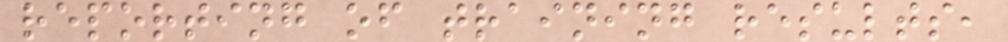reporting of training results,
